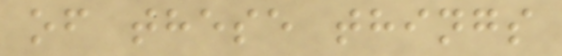of these things
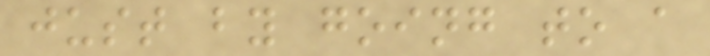just by going to a
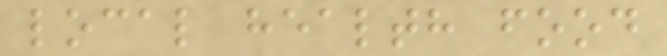local health food
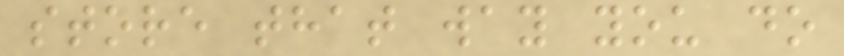store that way you do
